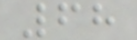68
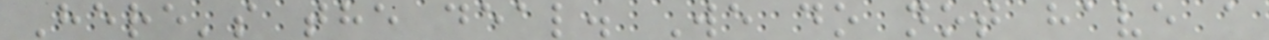Here's the deal. We do not have a
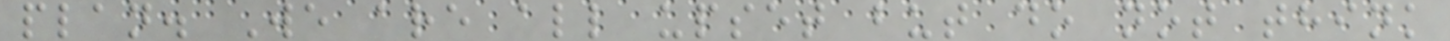plan. We are all upset but do not think
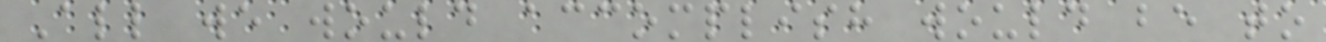All we would accomplish would be to
